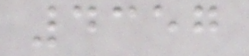4357
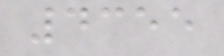4355
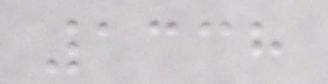1338
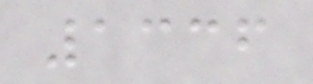1336
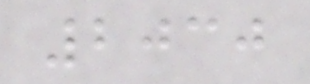2030
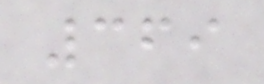369
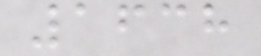1638
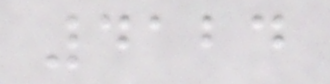4124
